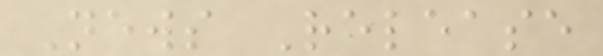News Release
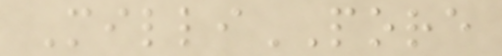MilliPORE
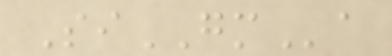SiGMa
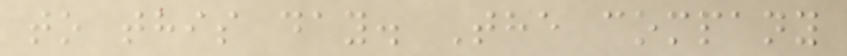to this day. The company
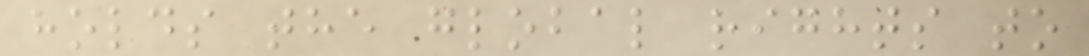holds the global rights to
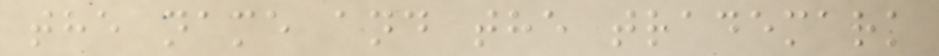the name and the trademark
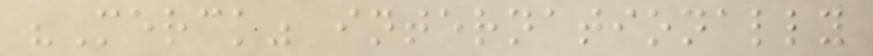"Merck" internationally
